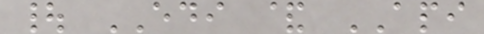| EDI & API
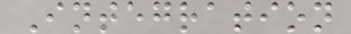Integration
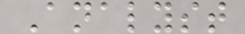Analyst
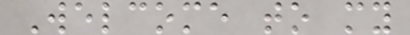Welcome to my
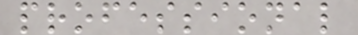professional
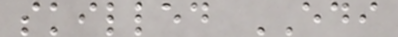skilled EDI
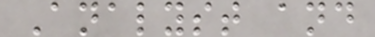Analyst and
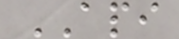API
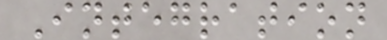Integration
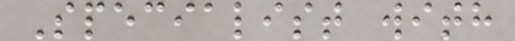Specialist with
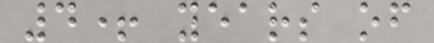4+ years of
